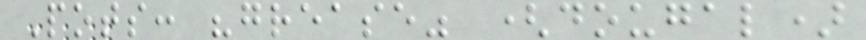Pots: "grease" (dougal)
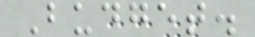Budget.
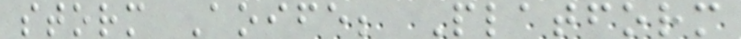storm Aoife; Platform
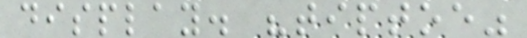display. "tiptoe"
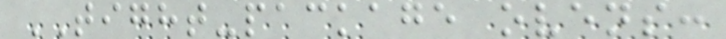TIGHT-package ovens:
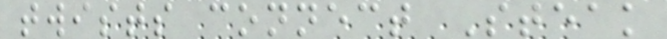twists connect Steak
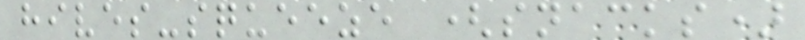hives-squeeze (snacks)
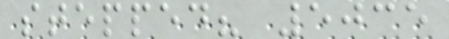stepped? 5035
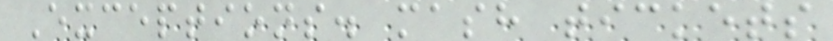Exceptions. mash tickets
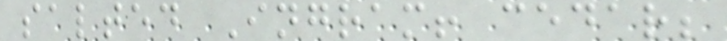salted Ingram! cedar;
